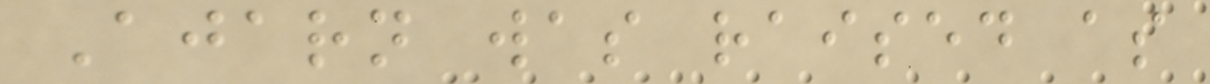Ajarn was raised as
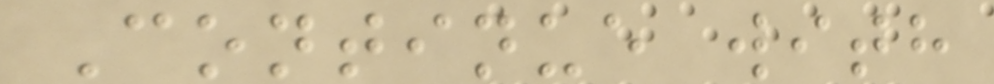Continue with
